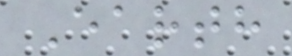Earth
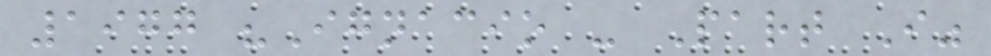1977 "Ignacio - Part I"
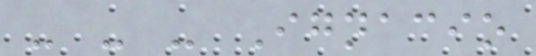- - - Ignacio
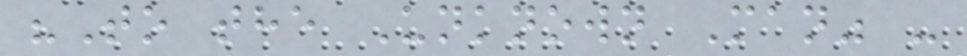"To the Unknown Man" -
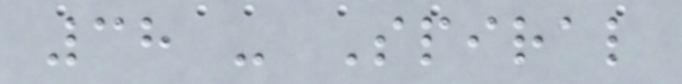38 - Spiral
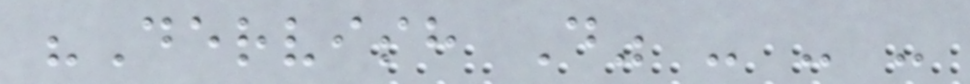"Dervish D" - - -
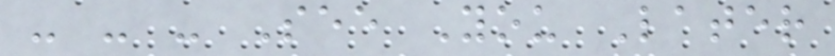- - - See You Later
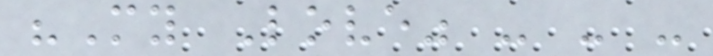"My Love" - - -
